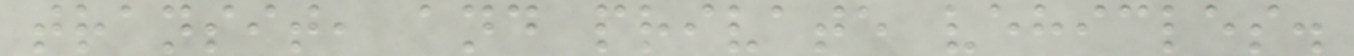transit, and private vehicles.
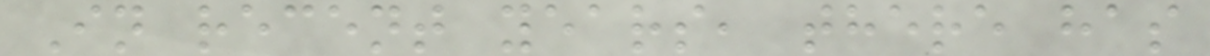In recent years, there has
